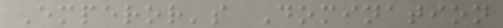Emperor's Domination
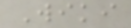Wiki
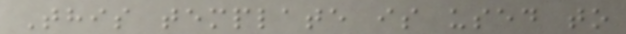This template is used to
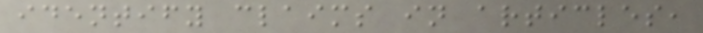identify claims in articles,
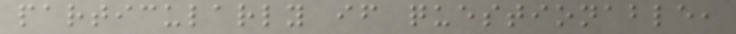particularly if questionable,
